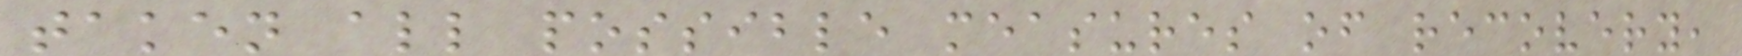taken all possible measures of recovery,
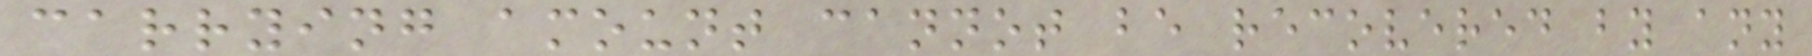carrying amount cannot be recovered by any
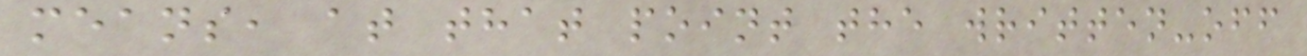means, at that point the written-off
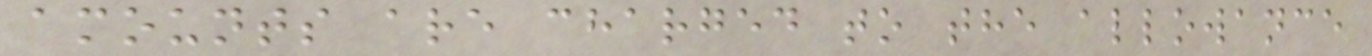amounts are charged to the allowance
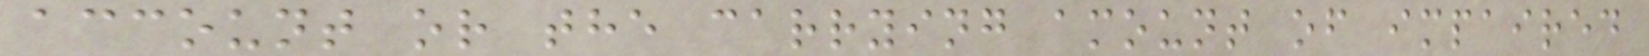account or the carrying amount of impaired
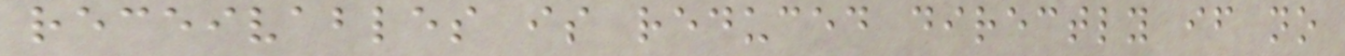receivables is reduced directly if no
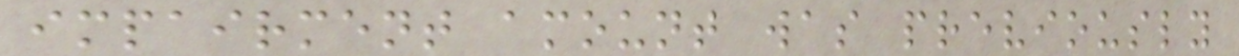impairment amount was previously
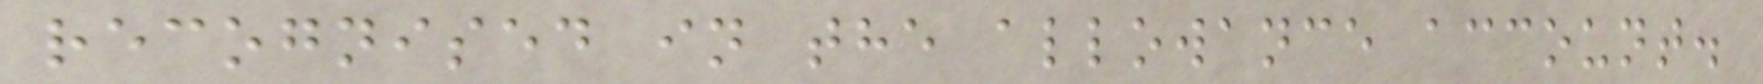recognised in the allowance account.
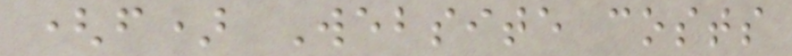(f) Website costs
